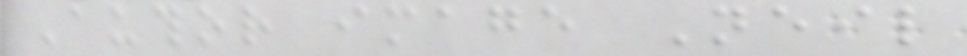Author image Neil
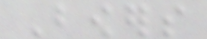Bowers
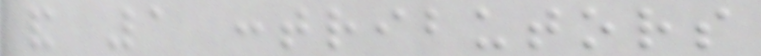and 1 contributors
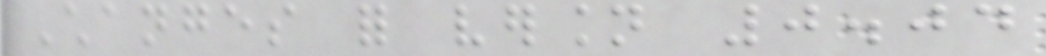Changes for version 0.04
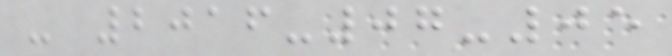- 2016-07-05
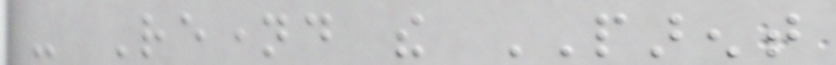- Renamed the PARENT
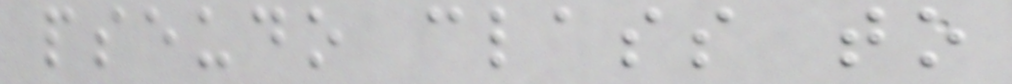pseudo class to
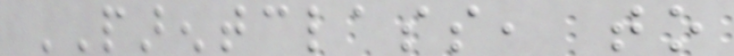PARENTCLASS, to
